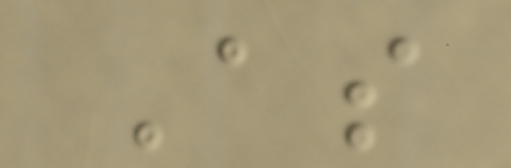As
